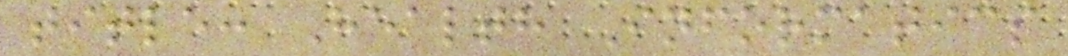title: Health Informatics
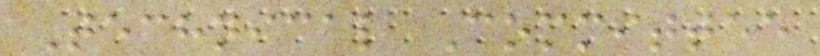Technical Committee
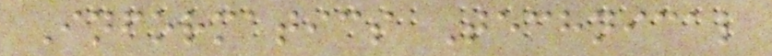Informatics Technical
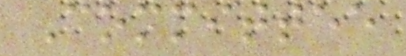Committee
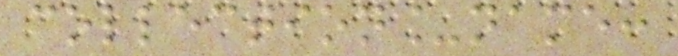collection_name:
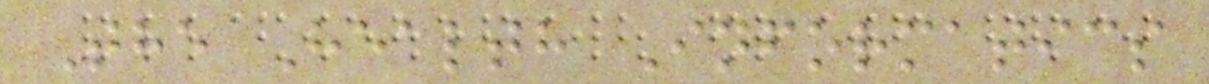The Health Informatics
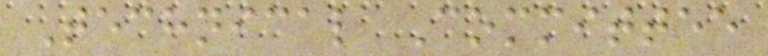Technical Committee
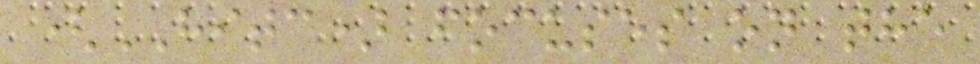(HITC) focuses on the
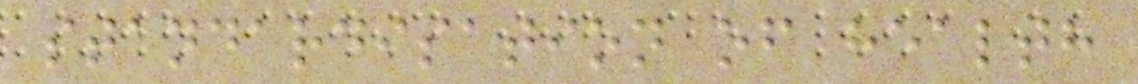standardisation of health
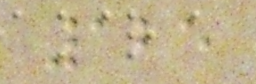125
